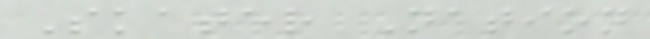Skater Nation
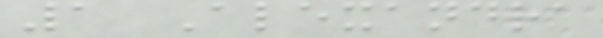1 Alexandra
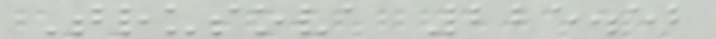Trusova 225.52
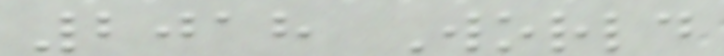2018 World
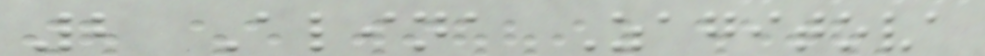2 Alina Zagitova
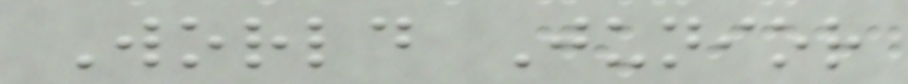World Junior
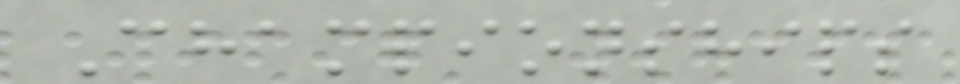Championships
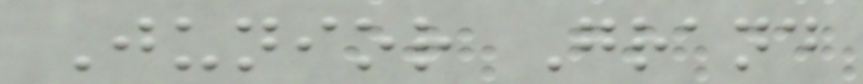Junior Grand
